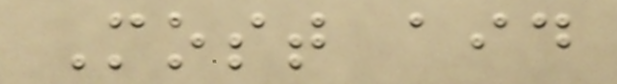Most aid
